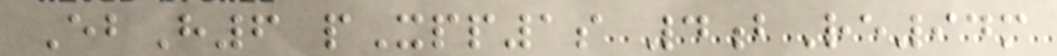EbH6 pXpp1s 4bRe94m
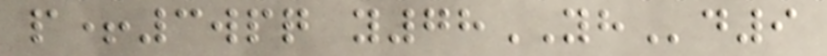p+3wpq y78YHd9
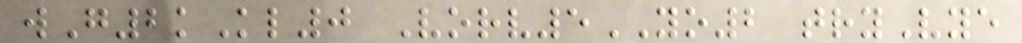wG2kKl0 Vorv5YO2 tryVye
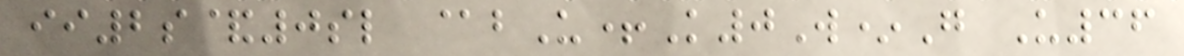ii2s&0sl @bU+K0W*G U36
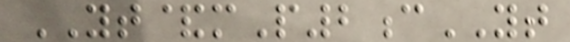YT&mP2cYT
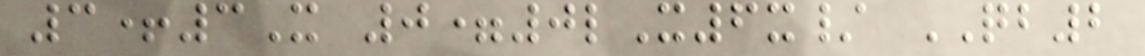3+3X 0=0lX6x/ QB2
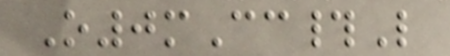O0mCc#L
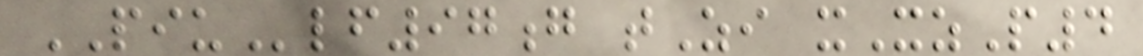PIUlf97g tZi xXzP4
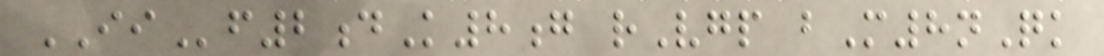IIf2dK8g rVgp bM8nQk
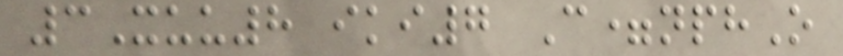3Xuu8 iki7 C=nphO
